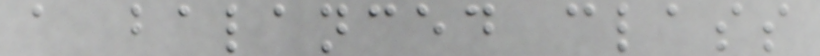a balanced class
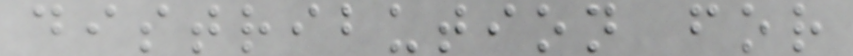distribution for
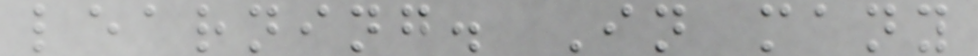learning. In many
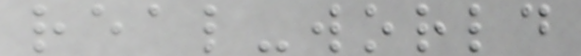real-world
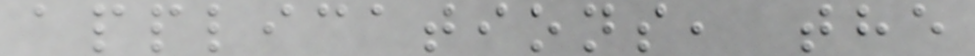applications, the
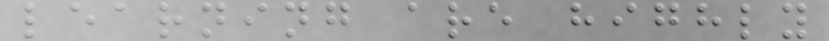learning are highly
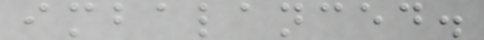imbalanced.
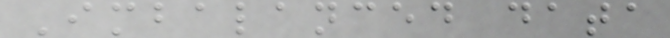Imbalanced data
